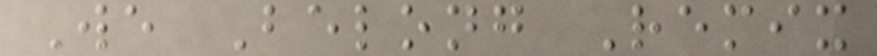We Belong Remix
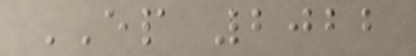EP 2022
